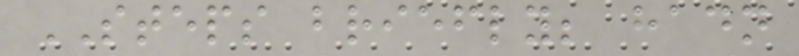STEPS briefly; hadn
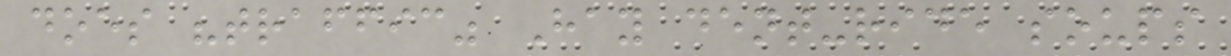does "traffic" Hay dent-ride soups
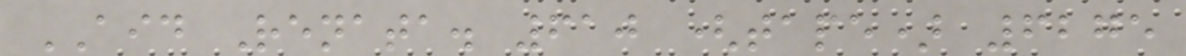AID Renata. 610 (tape) 6275
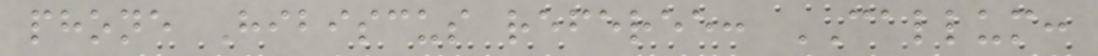phone Hibiscus referee: CALLUM:
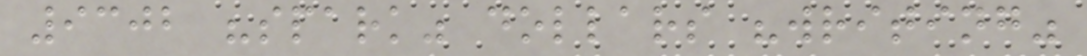9302 "spark" dollars "writing"
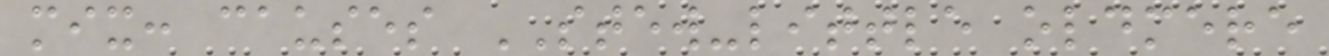mix: causes STEW-little oldmere
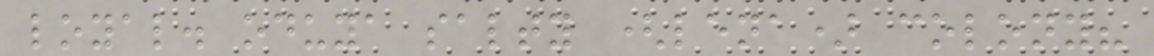loyal. oduya salty (lena) colony?
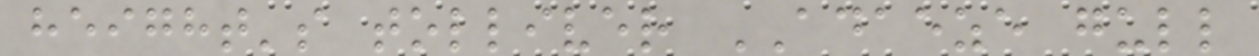height's tolliver ADAEZE gull
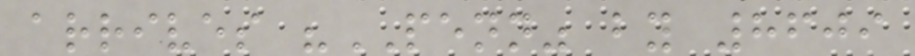arrives "PENN" by 8609
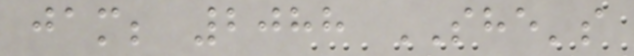jam; 2088 SHE's
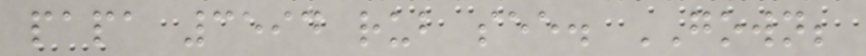papa 3594 rub see. GOWN;
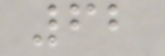62
